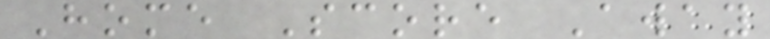Home Score Away
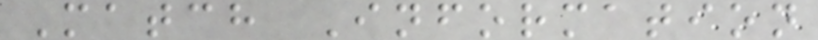Match Information
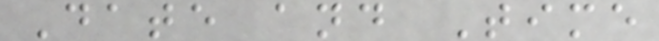Date and Time
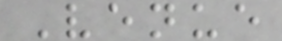Venue
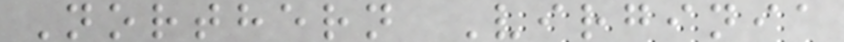Northern Virginia
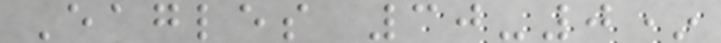Eagles 30-0*
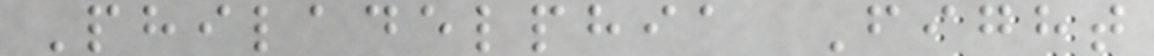Philadelphia Fight
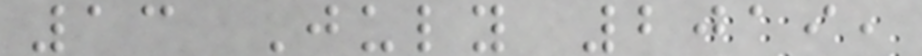13 July 2019,
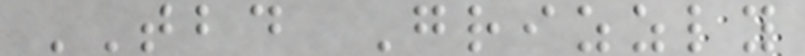TBD Grizzly
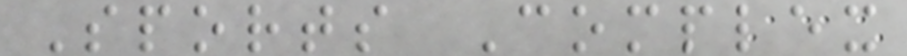Sports Complex
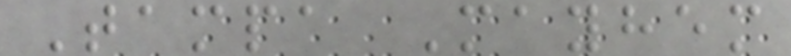Tampa Mayhem
